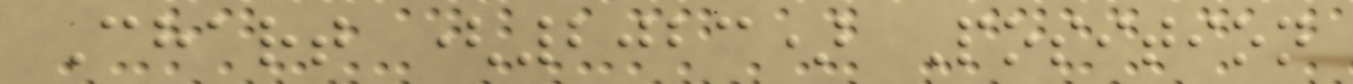Chart (2023) Position
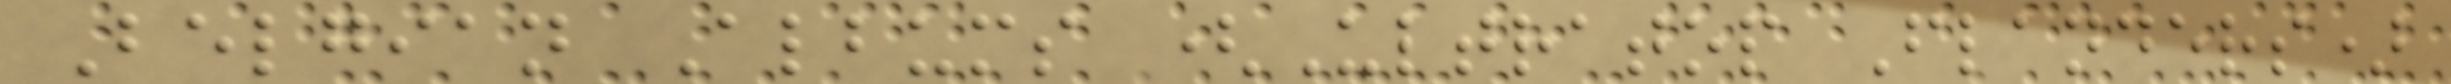Belgian Albums (Ultratop Flanders)
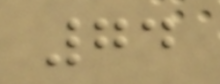74
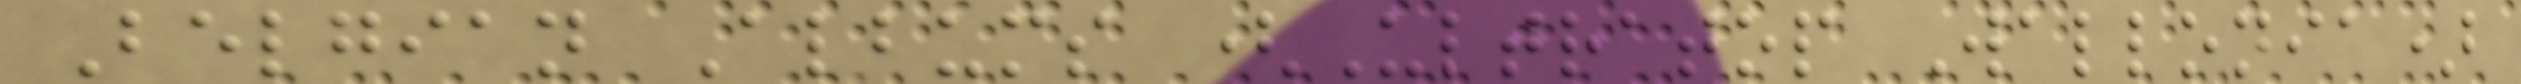Belgian Albums (Ultratop Wallonia)
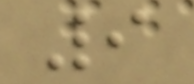9
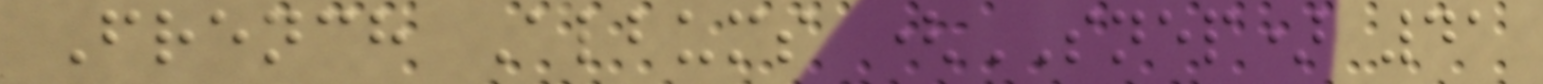French Albums (SNEP) 41
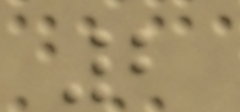2
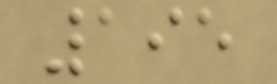195
